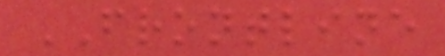FRONTLINE
